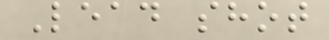Lead shot
